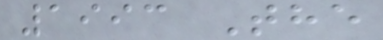1993 The
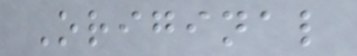Original
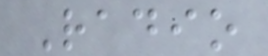Radio
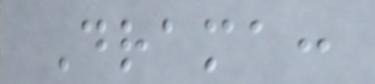Drama:
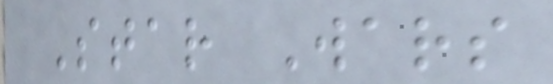Star Wars
